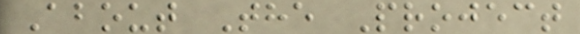About The Project
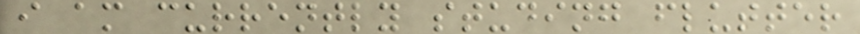i am currently studing flutter
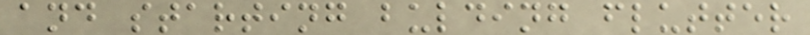and starting bulding flutter
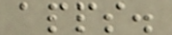apps.
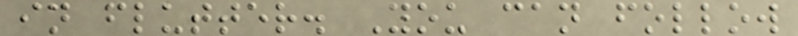in flutter. You can follow
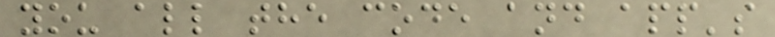you all the code and app's
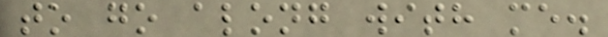to go along with me.
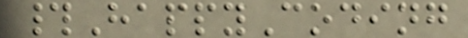#HappyCoding
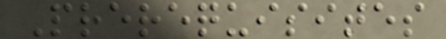Prerequisites
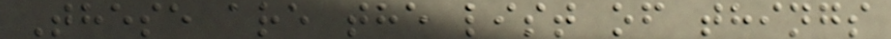These are the list of things
